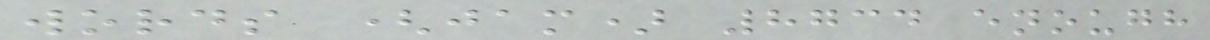words (jam) 8734 enough
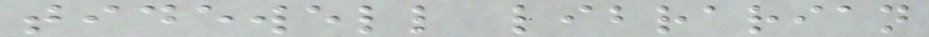tidewell librarian
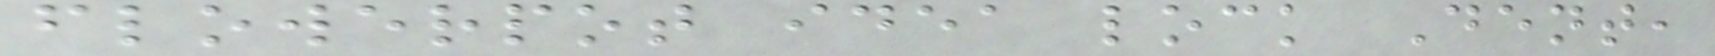flowerpot idea lock Dent,
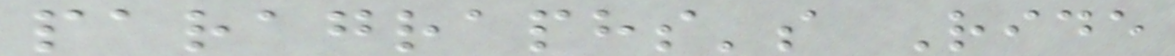paragraphs's Ride
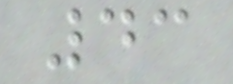43
